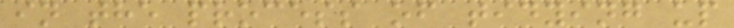in the process of tidying up
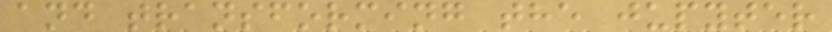and transforming the jupyter
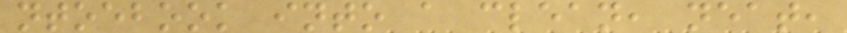ntoebook into a clean, neat,
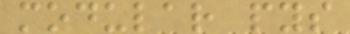modular pys
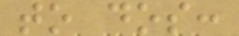to dos:
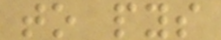to pys
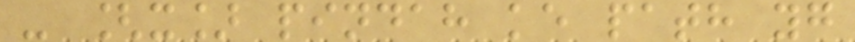- [x] pindah ke path yg
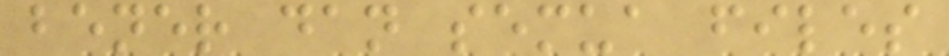bener dan semua files
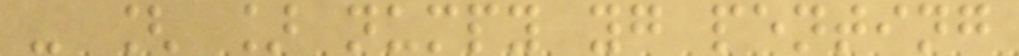- [ ] numpy yg penting
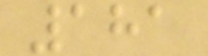181
